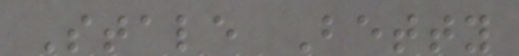Stale Betty
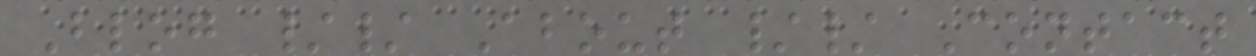Blog // About // Contact
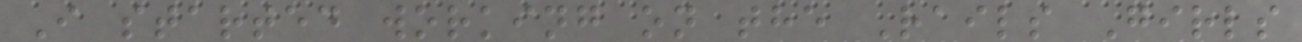I started working on the Rails Girls
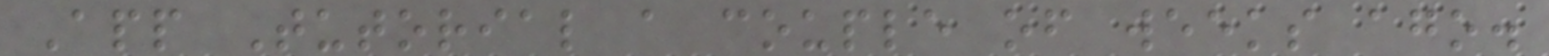App Tutorial a couple of weeks ago.
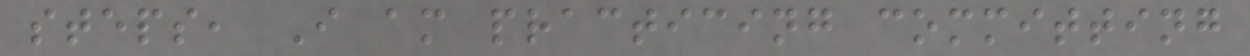steps, I am practicing committing
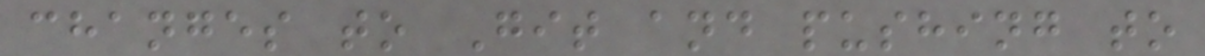changes to Git and pushing to
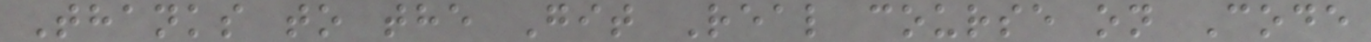Thanks to the Git Real course on Code
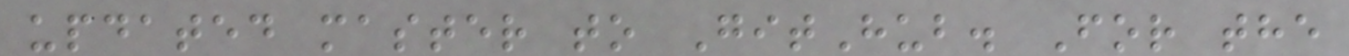updated master to GitHub. For the
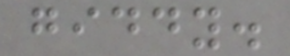giddy.
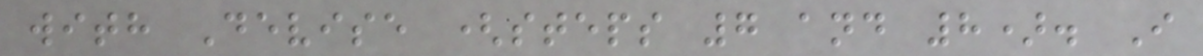with Devise (steps 7 and 8). I
